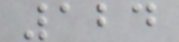124
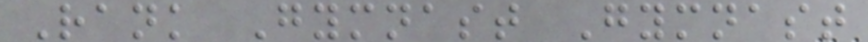Rank Gymnast Gymnast
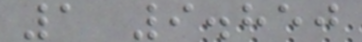1 9.850
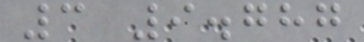3 9.787
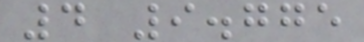4 9.775
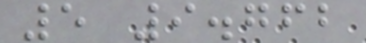5 9.762
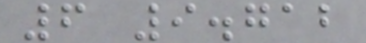6 9.712
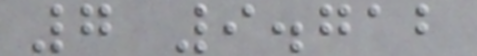7 9.712
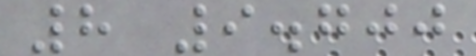8 9.700
